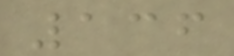136
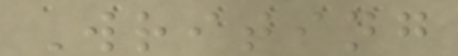Writing
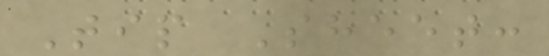Tip Sheet:
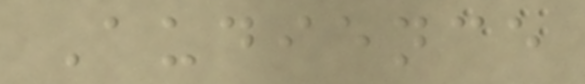Audience
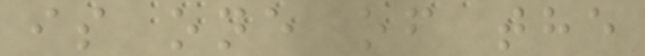is one of the
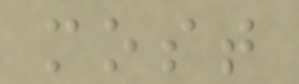most
